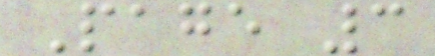Page 3
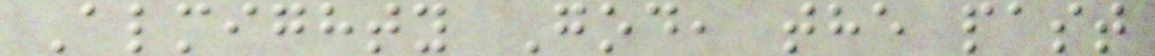Almighty God, the past
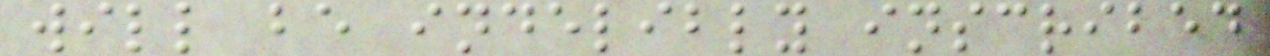will be indelibly inscribed
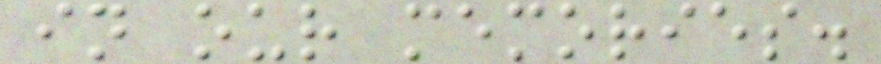in our memories.
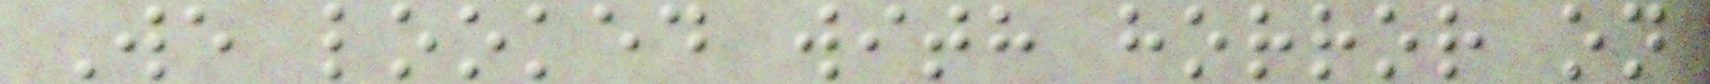We looked with horror on
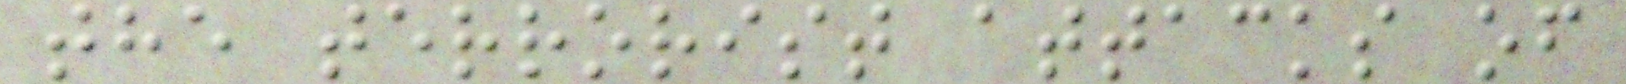the terrorist attacks of
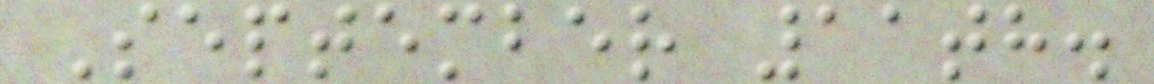September 11th.
